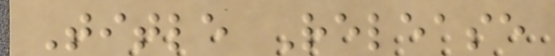Title Release
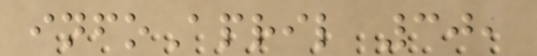infoApril 30,
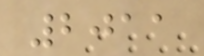2011
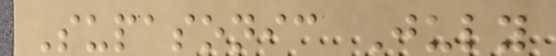Supasonic July
